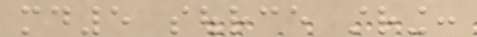md5 source string:
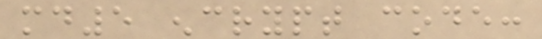md5 encrypt code:
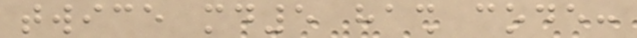twice md5 hash code:
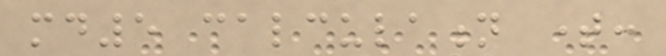md5 calculation time:
